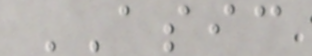ASIC
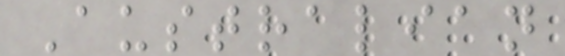Australian
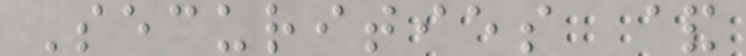Securities &
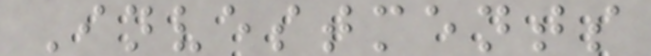Investments
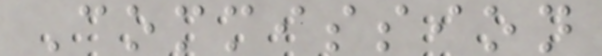Commission
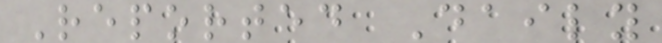Reported Daily
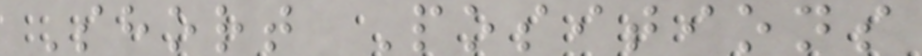Short Positions
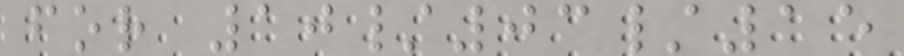for 10/03/15
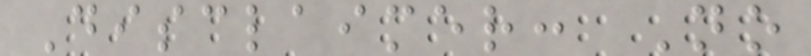Disclaimer: No
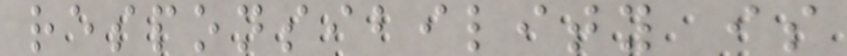responsibility is
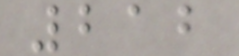212
